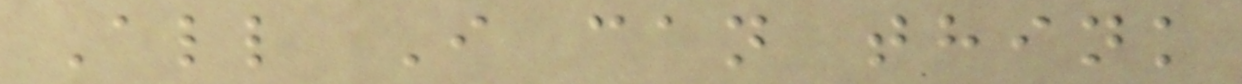All I can think
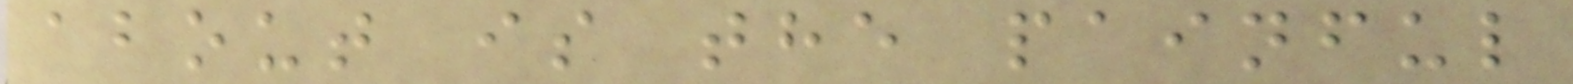about is the painful
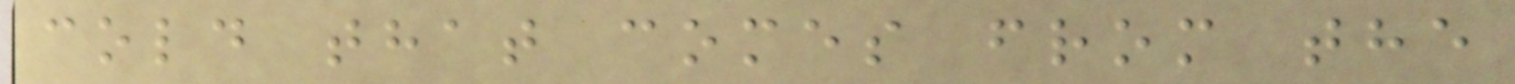cold that comes from the
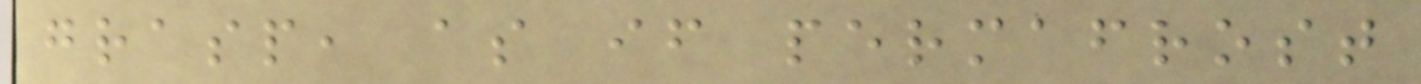grasp, as if permafrost
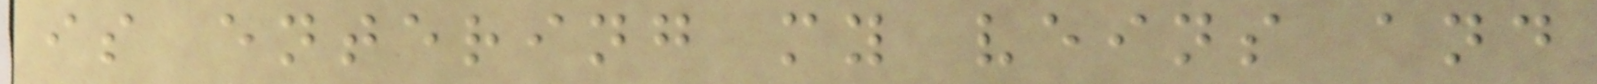is entering my veins and
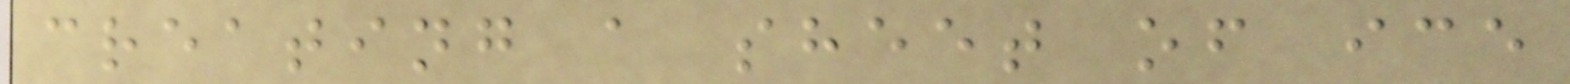creating a sheet of ice
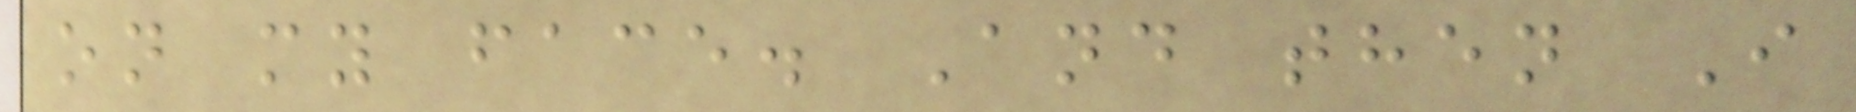on my face. And then I
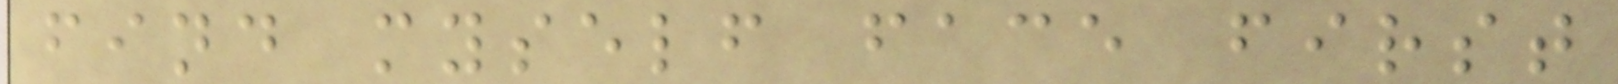find myself face first
